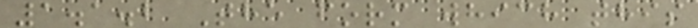1.1.2 The form which this
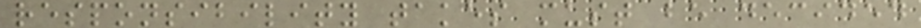responsibility takes must be decided
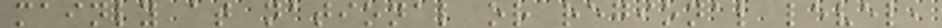mainly at national or regional level,
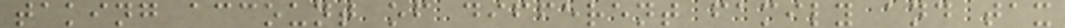taking account of different family and tax
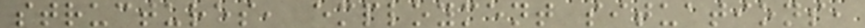structures, employment situations,
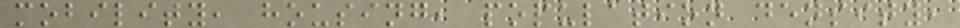mobility, housing, population density,
